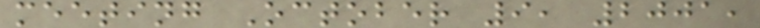meeting October 9, 2001,
